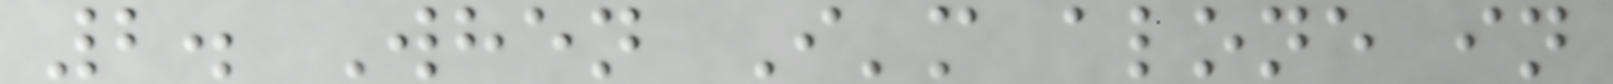2. When I'm alone in
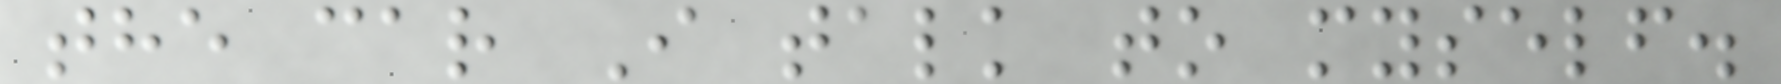the car I talk to myself.
